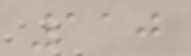110
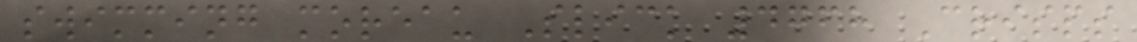swimming moreau Slick 4768 Crisps
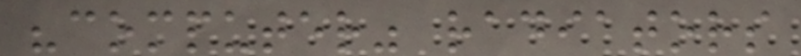"computer" radiators
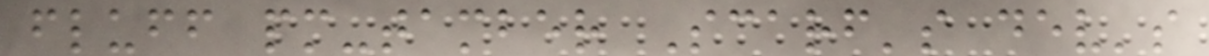fluff pm-tamber Scarf's dev's
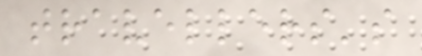travellers's
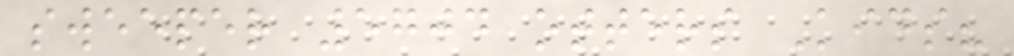sweeper 5704 otters Kids?
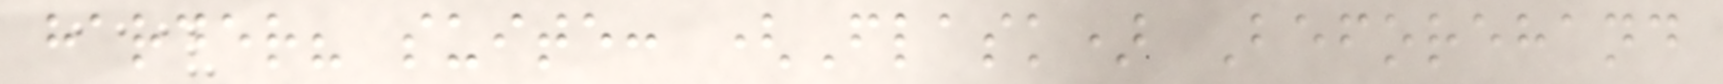harder? suite: (Flask) Beforehand
